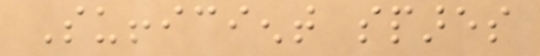Sufficient spares
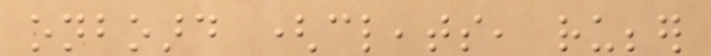onboard (cleats, rubber
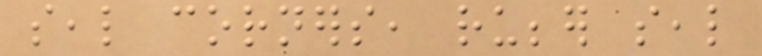seal corners, rubber seal
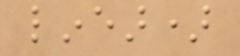linear)
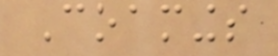Coamings
